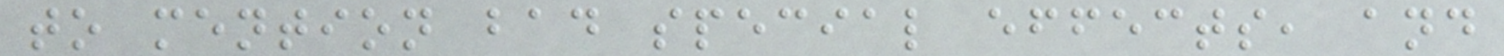to mention bad special effects, and
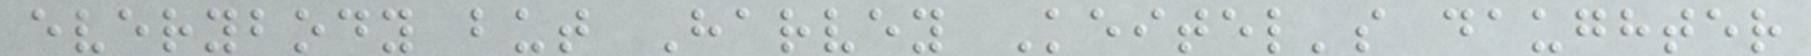everybody but Harvey Keitel's daughter
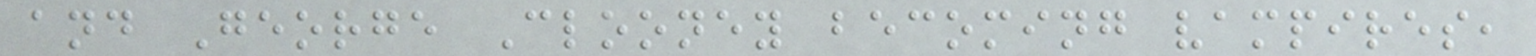and George Clooney becoming vampires,
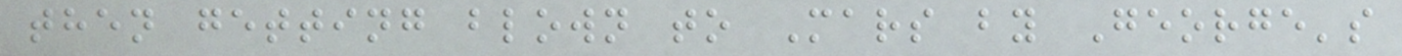then getting blown to Mars by George's
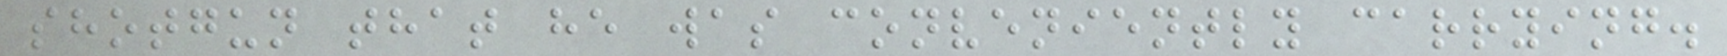shotgun that he was conveniently carrying.
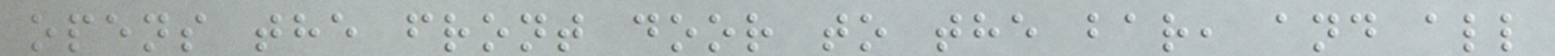opens the front door to the bar, and all
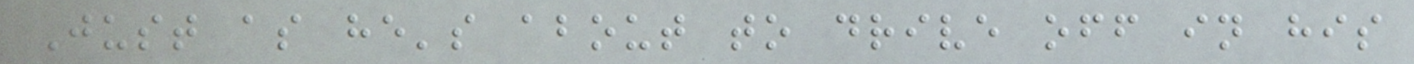Just as he's about to drive off in his
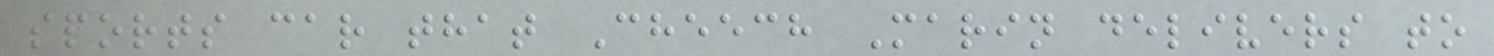sports car that Cheech Marin delivers to
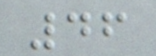46
